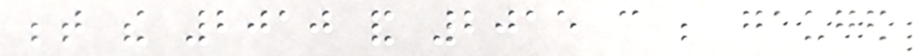between the 2010 and 2015 can be gauged
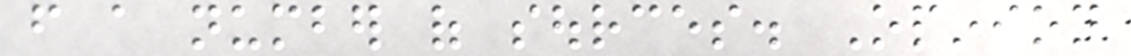from a number of sources. Opinion
